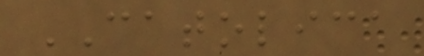CATOLICA
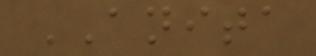ANITA
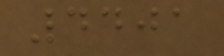4401
